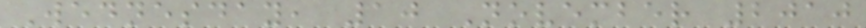Wednesday, 10 November 2010
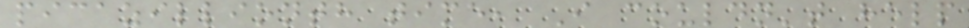picazillionth time, I couldn't help
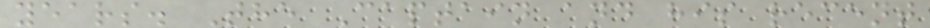years. The Captain and his recent
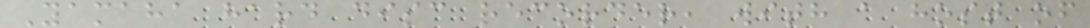Yamaha hard disc recorder, with a host of
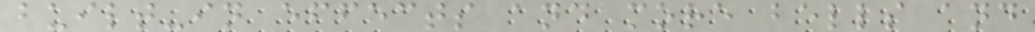built-in effects and more bells and
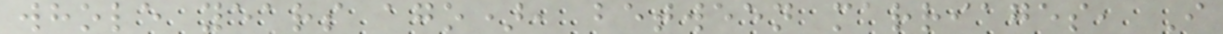whole years ago), between marriages, I
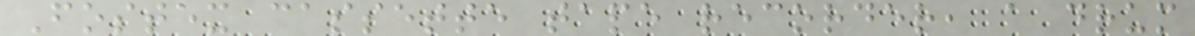Fostex cassette tape recorder, a drum
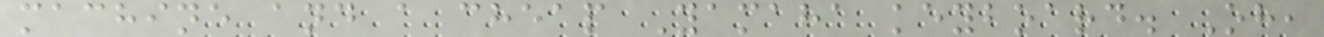machine and a cheap Yamaha keyboard. Oh,
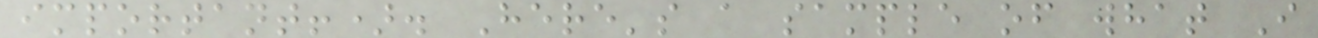important!). Here's a sample of what I
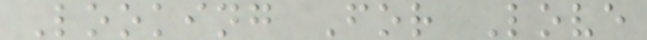Looking For Love
